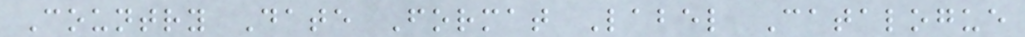Country Date Format Label Catalogue
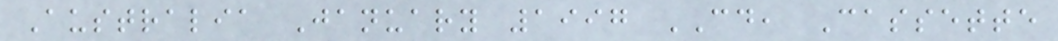Australia January 1997 CD, Cassette
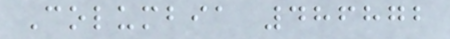Columbia 486872
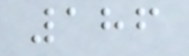186
